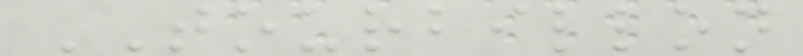TOURBILLON
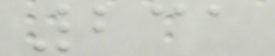231
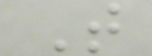T
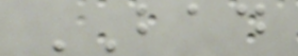BAD
